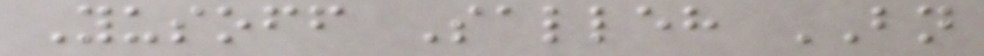Yusoff Salleh BN
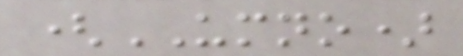(UMNO)
